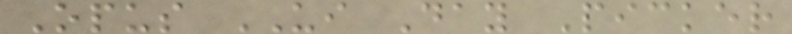Opus UI Day Picker
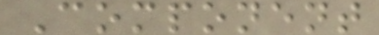Component
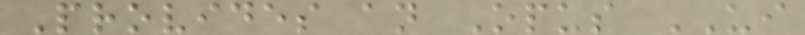Provides an Opus UI
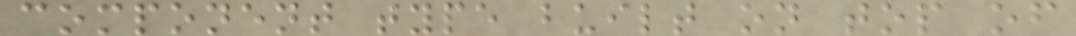component type built on top of
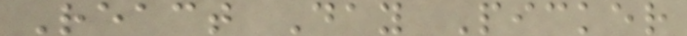React Day Picker
